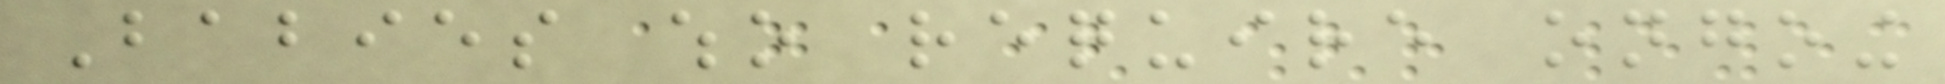Babies who require ongoing
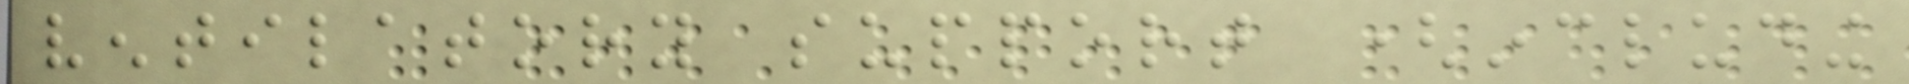ventilatory support (including
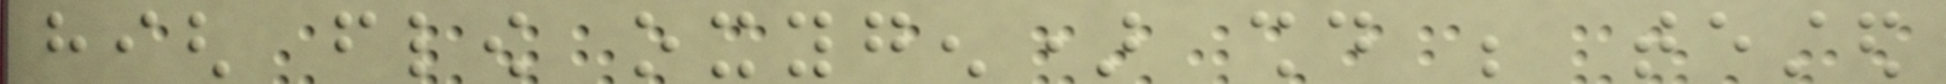high flow oxygen) should be tested
